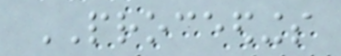PROCEEDINGS
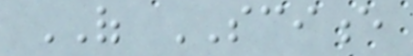OF SCIENCE
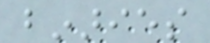binaries
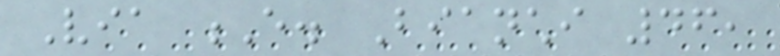Via E. Bianchi 46,
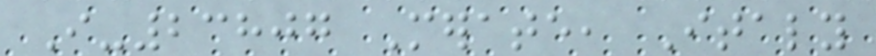I-23807 Merate, Italy
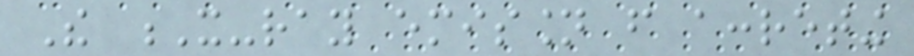The X-ray emission from accreting
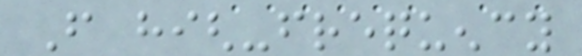From high-frequency
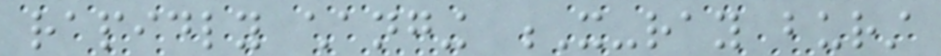rapidly changing X-ray burst
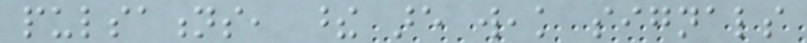pulsations, these are weak signals
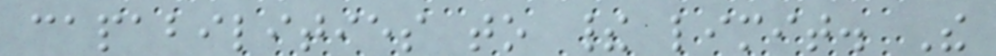capabilities to their limit. The
